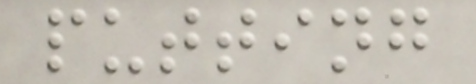putting
